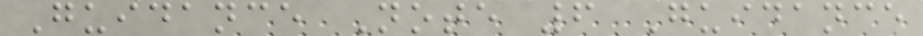Guidance Note 6 Guidance
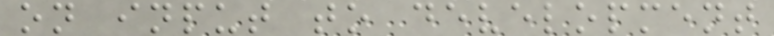on input to development
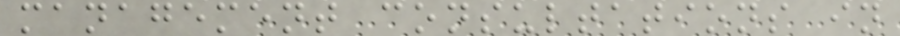management consultations in
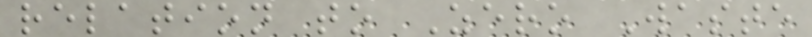relation to Zero Waste
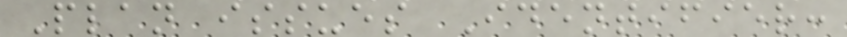Plan issues Identifier:
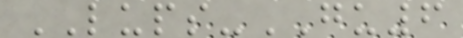LUPS-GU6
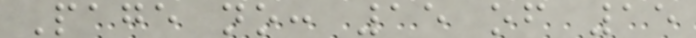Page no: 15 of 15
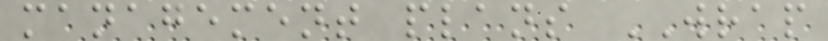management plans WRAP
